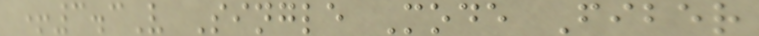+3.3V Single Mode Fiber
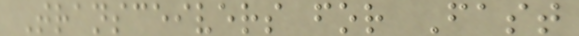Transceivers for Fast
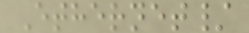Ethernet/
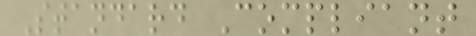Standard Compliant
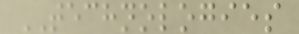TECHNOLOGIES
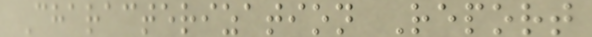Characterization Report
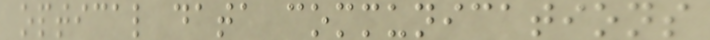optical data communications
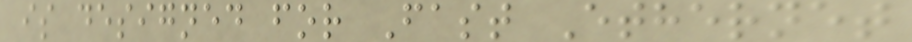is designed for Fast Ethernet
